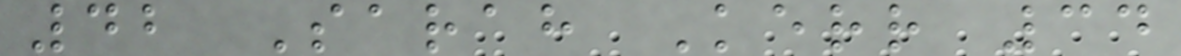42 Sarah Kerr 34
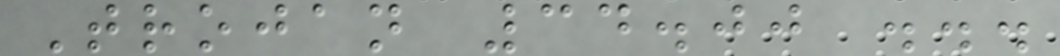Trojan 34.00 ...
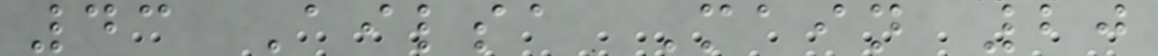43 Ailsa Main 20
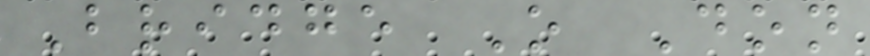Bridge O Don
